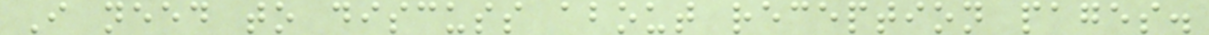I need to discuss about reception pages.
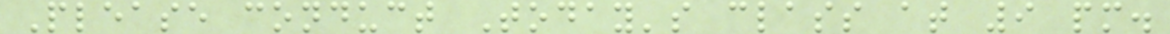Please conduct Today's class at 9 pm.
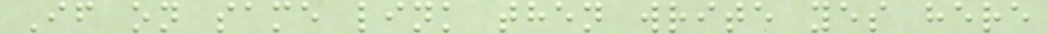If on same link then write yes here
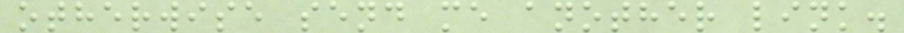otherwise send me another link.
